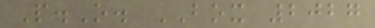P.O. BOX 2027
